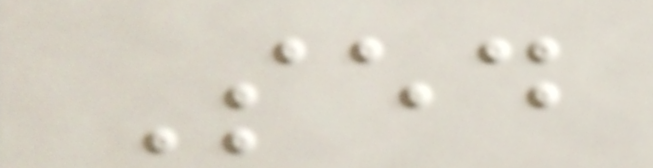Sed
